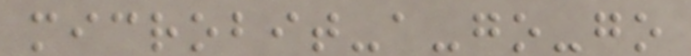microbit-a-go-go
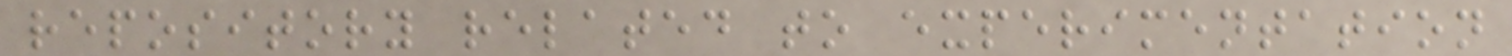repository related to experimentation
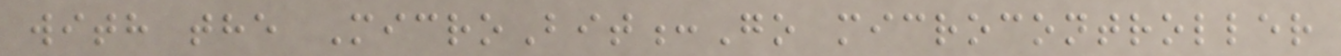with the MicroBit:Go microcontroller
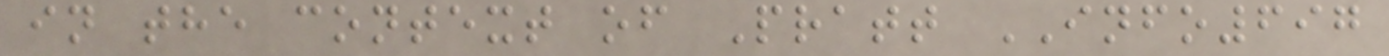in the context of Pratt INFO697
